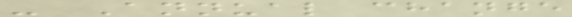- Annual change
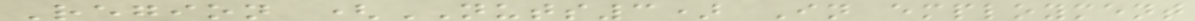Region (NUTS3) In employment
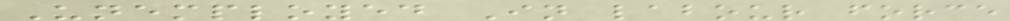Unemployed In labour force
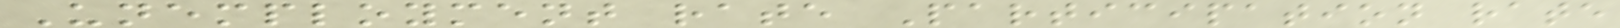Unemployment rate Participation rate
